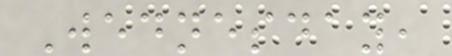Wednesday,
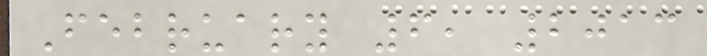February 6, 2013
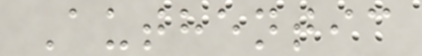Authentic
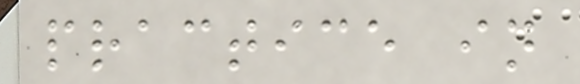practice in
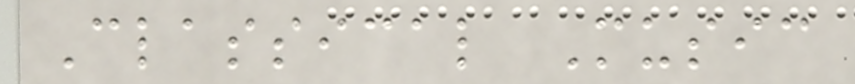Classical Music
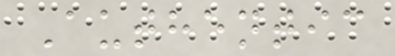Authentic
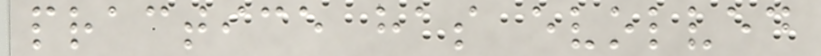practice has evolved
